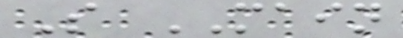S MAIN
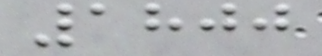1800
